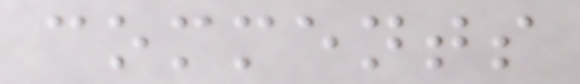comments
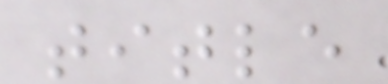title
